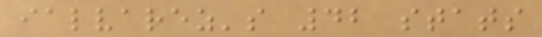ialvarez's 42 stats
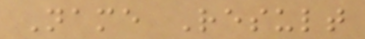Name Result
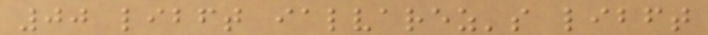00 libft ialvarez's libft
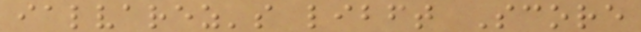ialvarez's libft Score
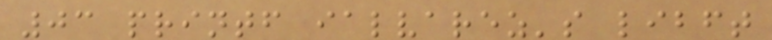03 printf ialvarez's libft
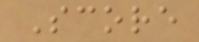Score
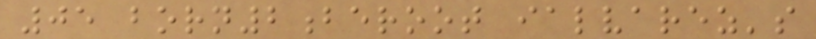05 born2beroot ialvarez's
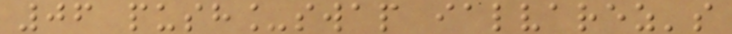06 push_swap ialvarez's
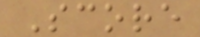Score
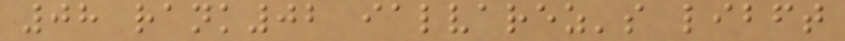08 rank02 ialvarez's libft
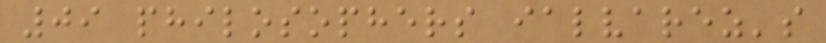09 philosophers ialvarez's
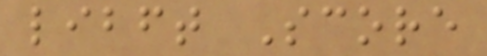libft Score
